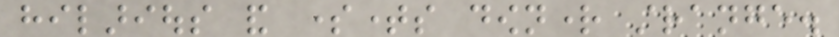hilarious and sometimes downright strange.
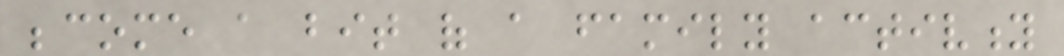become a bit of a family activity
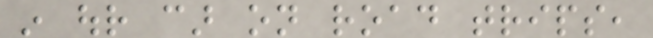in our car on road trips,
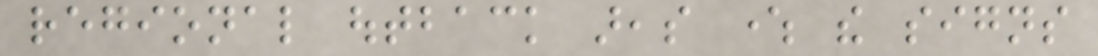regional outback areas where the signs
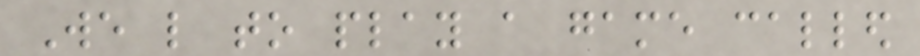We like to play a game called
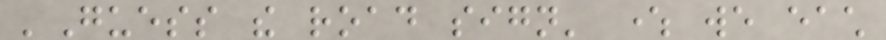'Guess the road sign' where we each
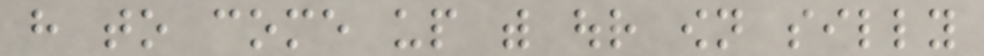have to come up with our own silly
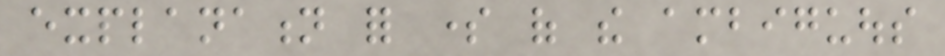explanation for some of the ambiguous
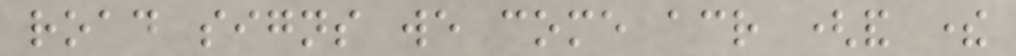road signs we come across (and there
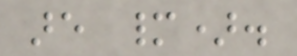are many).
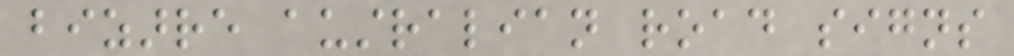bizarre australian road signs
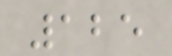125
